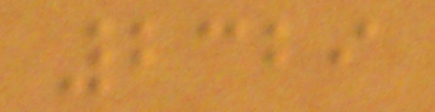2329
